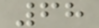68
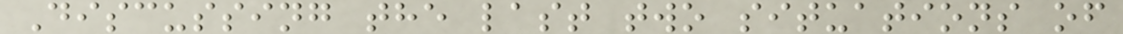Discussing the last two situations of
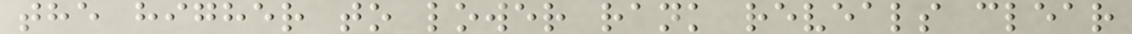the higher to lower rank reveals clear
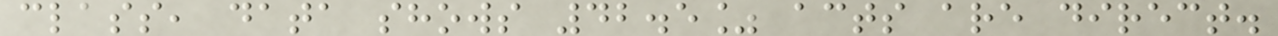class, data shows 42.5% acts are direct.
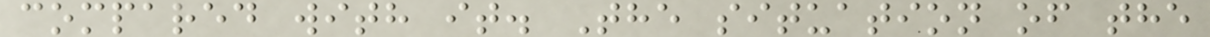compared with it. The situation of the
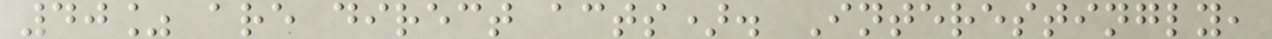40% are direct acts). Interestingly,
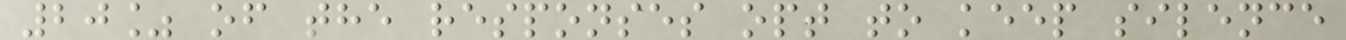20% of the responses opt to keep silence
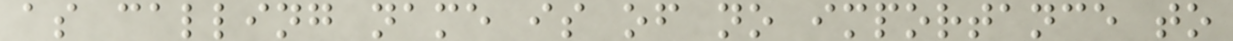as calling name is of no importance to
